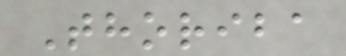Thoriba
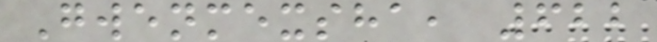Gwenmexsha, 622
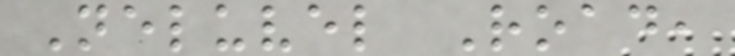Neluvel Road,
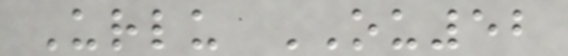Urlu OU52
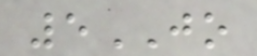5JO
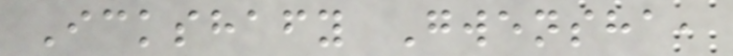Ickshafy Gwensha,
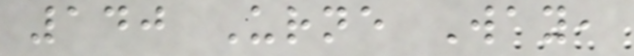140 Urne Way,
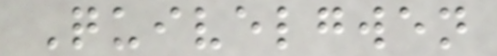Quivelgwen
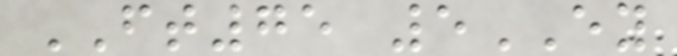FT75 5EY
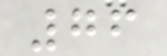76
